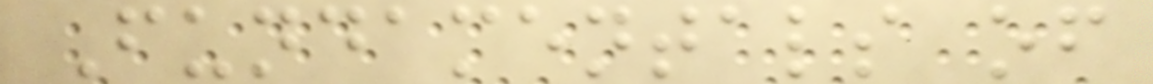Fundamentals of
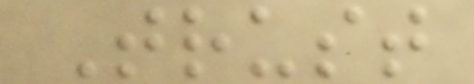Trust
